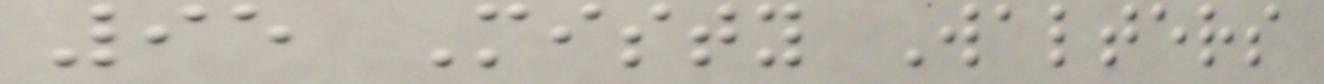95 Misty Walters
